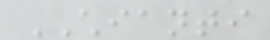CHIANTI
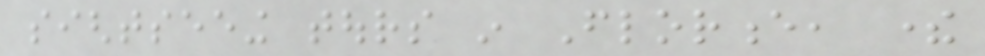sightseeing tours in Florence, there
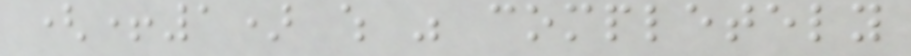(+1) which was completely
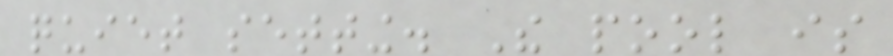quiet setting. The pool is
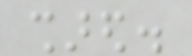shared.
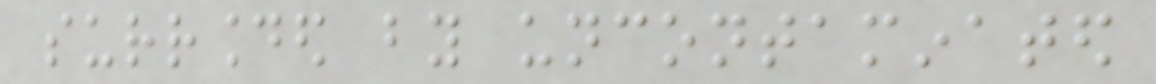surrounded by uncontaminated
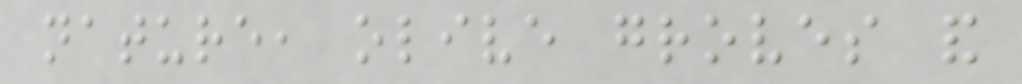nature, olive groves and
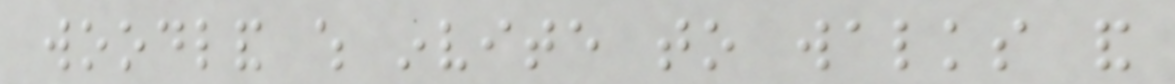woodland which invite to walks and
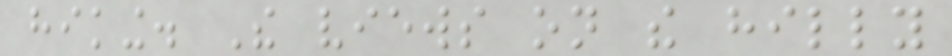hiking. The views on the hilly
